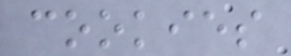cookies
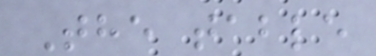The table
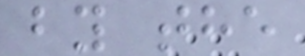by the
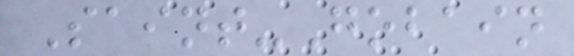Saint-Gobain
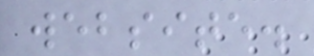website.
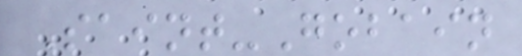Saint-Gobain
